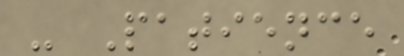- Patience
